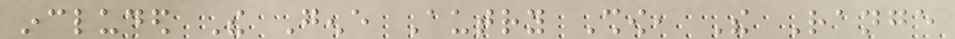included The Gene Autry Show, The Range
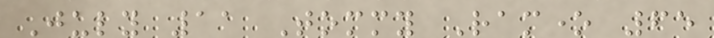July 11 Tommy Ramone 65
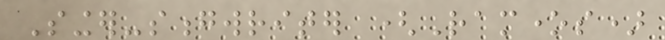Singer-songwriter (Ramones)
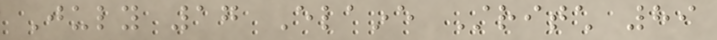July 17 Elaine Stritch 89
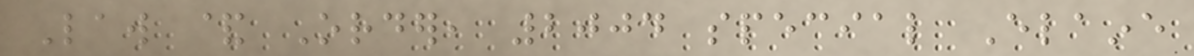Law & Order, 2004 special Elaine
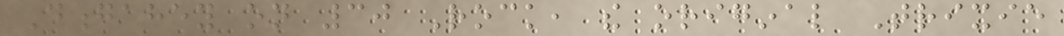Dongahey on 30 Rock, the original Trixie
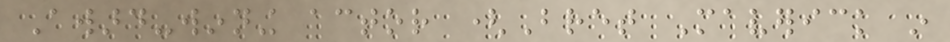Award-winning actor (Bret Maverick in
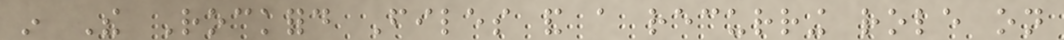in The Rockford Files and a recurring role on
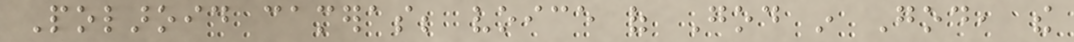Polaroid cameras; voice of God in God, the
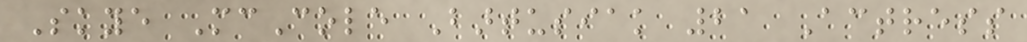Skye McCole Bartusiak 21 Actress
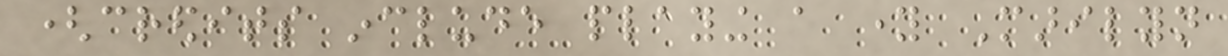(credits include playing a young Marilyn
